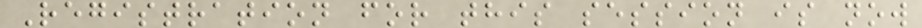Registration for this session is now
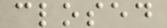closed
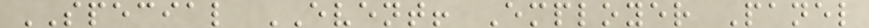SPECIAL EVENT! Employer Panel
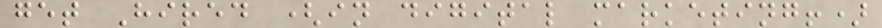get Hired (in digital marketing!)
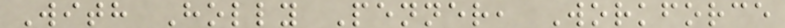With Holly Penner, Workforce
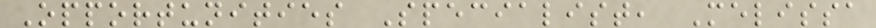Opportunities Specialist, Melissa
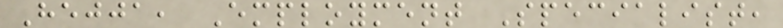Hejja, Employment Specialist,
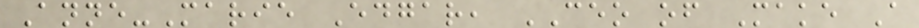Anne-Marie Edgar, CEO of Make A
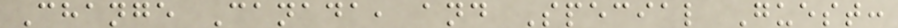Change Canada, and Special Guest:
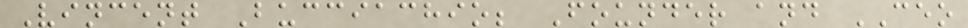Vincent Bucciachio; Founder and CEO
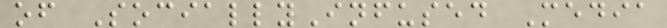of SociallyInfused Media
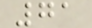71
